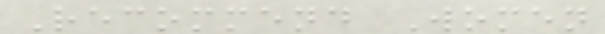Recommend Women
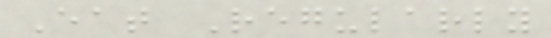Eat Regularly
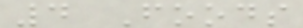4 Foods
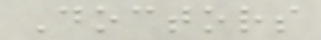Doctors
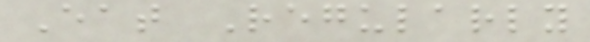Eat Regularly
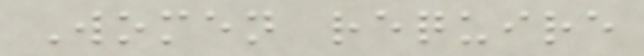Women require
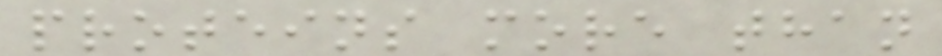proteins more than
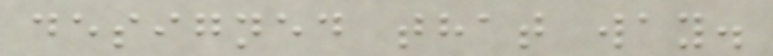designed that way.
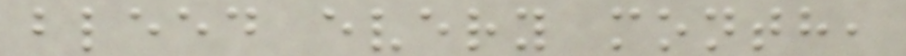bleed every month,
